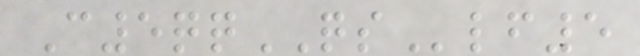C5qqQSlf5
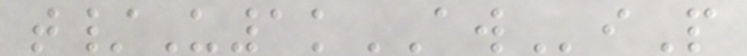t/U1kAWiP
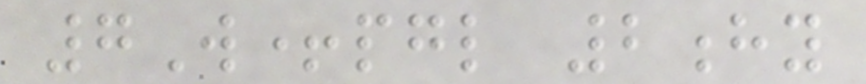7W+pgl 2hy
